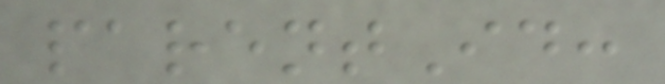parentId:
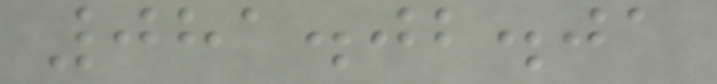081.02.01
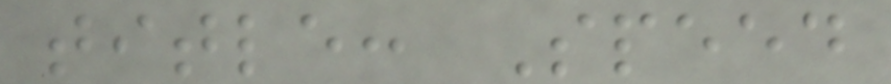title: Speed
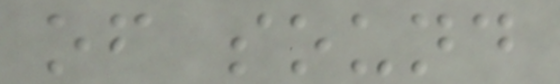of sound
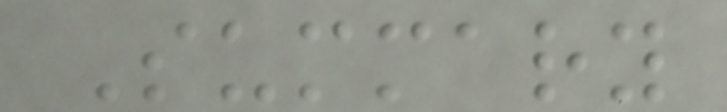Summary
